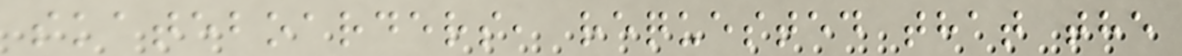skateboarders, requested that the
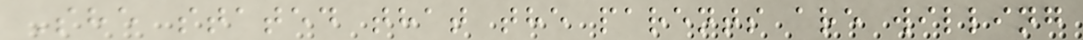She stated that the parents are willing
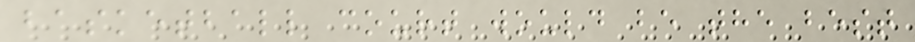basketball court would be the best
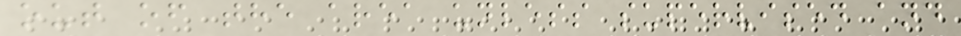out of the area unless supervised and
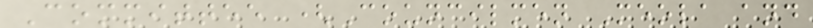Committee (Councilmen Meola and
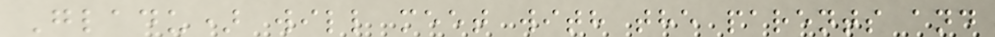Gladu) will meet with the parents and
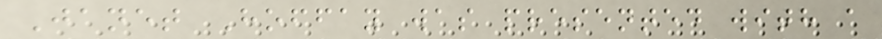Janet Hoffay was presented with a
